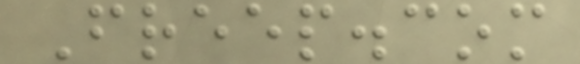Freep.com
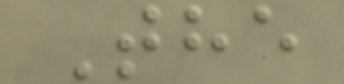The
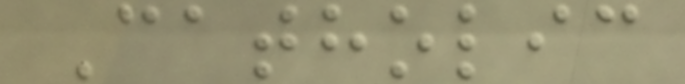Catholic
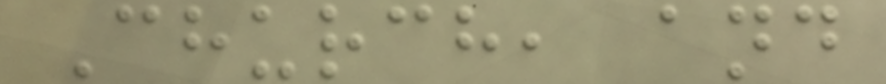Church, and
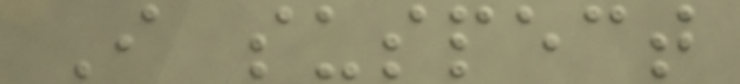I suspect
